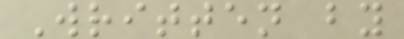Written by
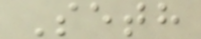Seth
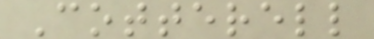Cotterell
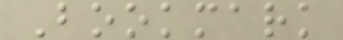Bookmark
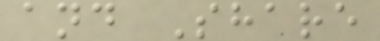and Share
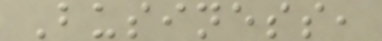Business,
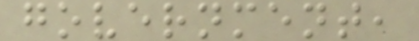government,
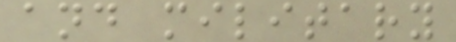and military
